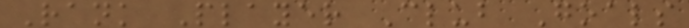Rank Player Club Goals
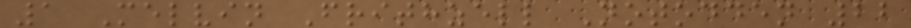1 Melvin Frithzell Notodden 22
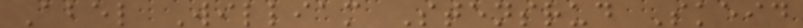Abel William Stensrud Skeid
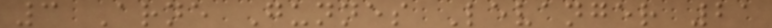3 Arne Gunnes Levanger 21
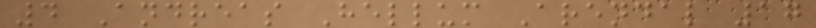4 Andreas Hellum Arendal 17
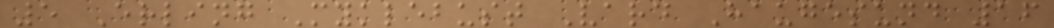5 Erling Myklebust Vard Haugesund 16
